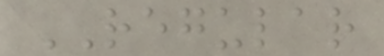REGULAR
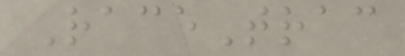RaceTrac
